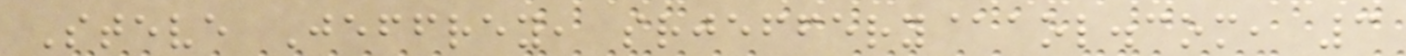Steve Jeffrey, srjeffery@aol.com, 3
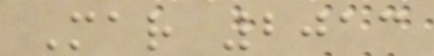Mar 2013
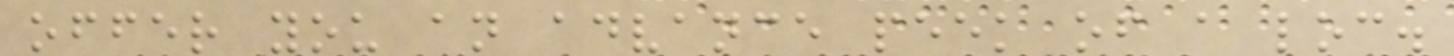offer you an advance peek of a loc.
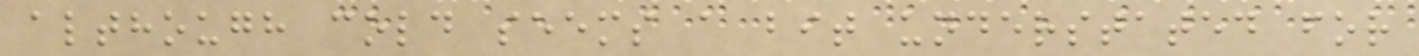although cold seems a bit understated for
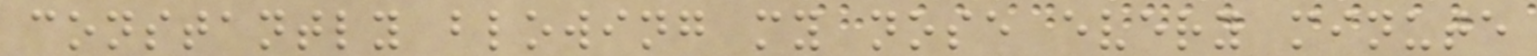constantly blowing my nose every minute
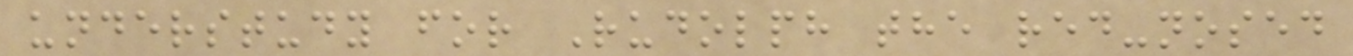understudy for Rudolph the red-nosed
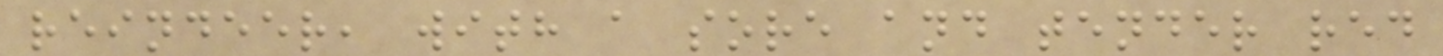reindeer, with a sore and tender red
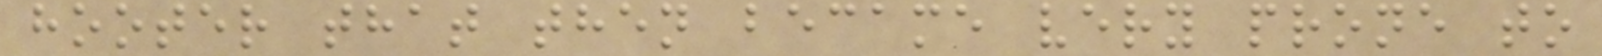hooter that then became very prone to
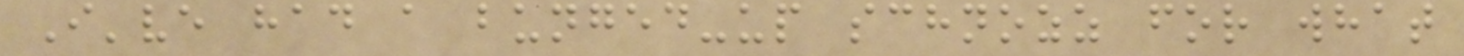I've had a bunged-up schnozz for what
